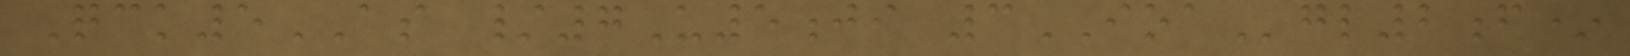Qck5AS /7U5ji 3IOAgl2f*
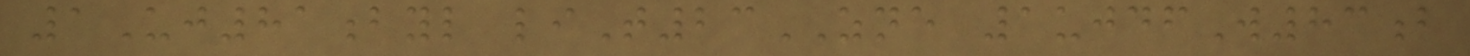1Uj81byl liT23ZNE 1ujdfW83b
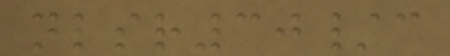nlsr30/c
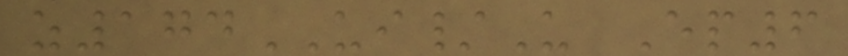z174UI/U Ep6
